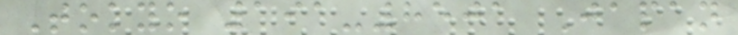Tokyo 191-8501 Japan
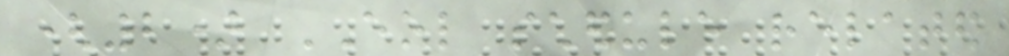(2) EOL schedule related
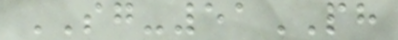SG-51PH
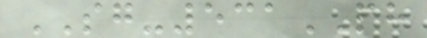SG-531PH
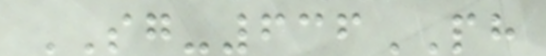SG-636PH
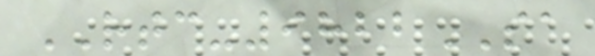RTC-9822SA
